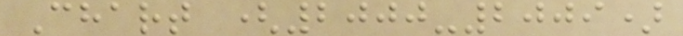Chart (2000-2009)
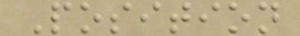Position
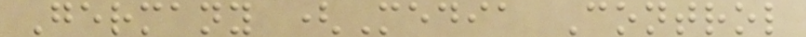Germany (Media Control
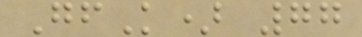GfK) 77
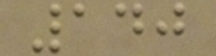140
